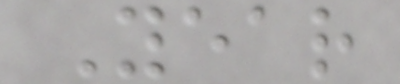Year
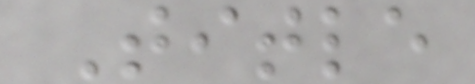Title
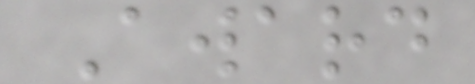Award
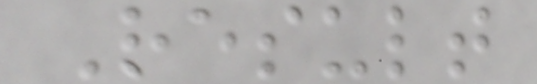Result
